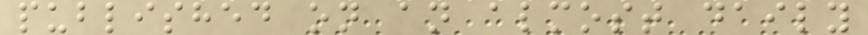published on an almost daily
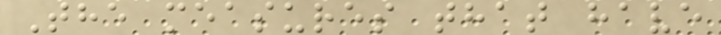The measures that have
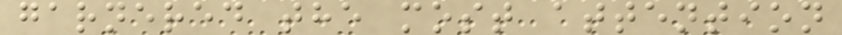garnered the most attention
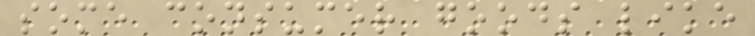some consumer goods like
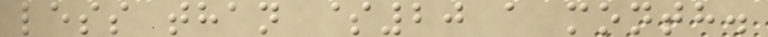less than $20 a month.
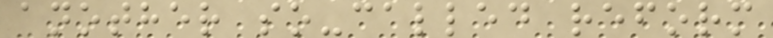another so-called reform
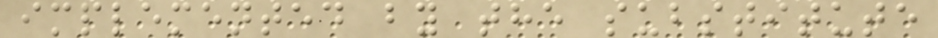implemented by the substitute
